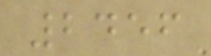2456
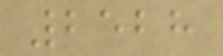2528
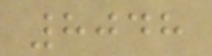8048
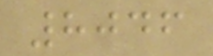8046
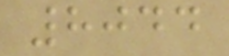8044
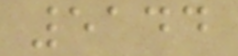5144
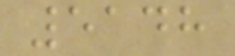5148
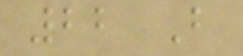22 B
